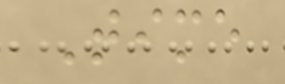Time
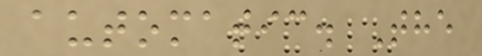automatic. The
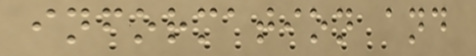information and
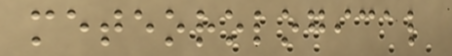meteorological
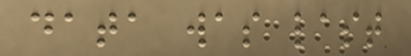data was last
